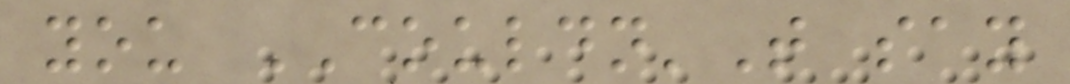you COULDN'T say
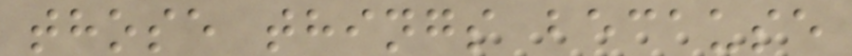those things because
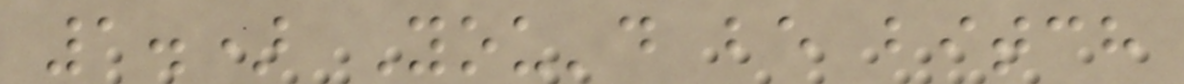1.) You'd be bitch
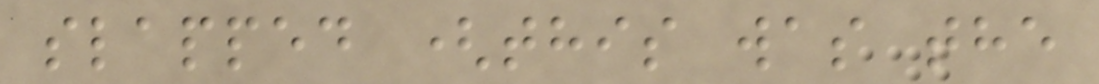slapped (this was the
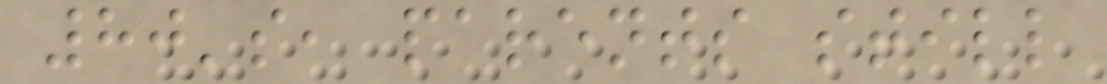80's, parents still
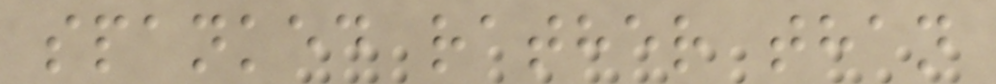spanked rather than
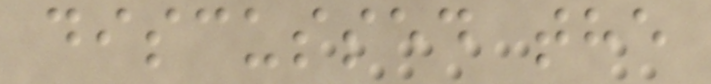discussed the
